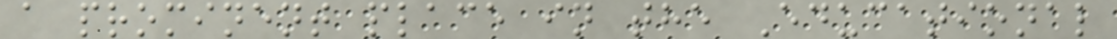a prominent place in the Educational
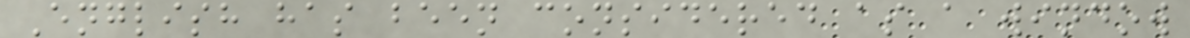English has been considered as a window
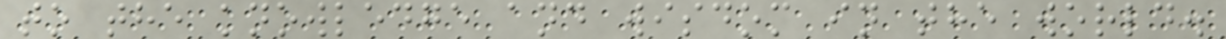to the knowledge and wisdom in the world.
